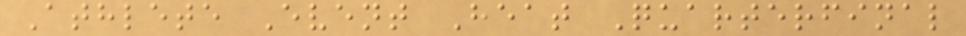Athlete Event Heat Quarterfinal
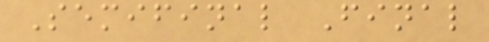Semifinal Final
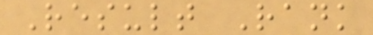Result Rank
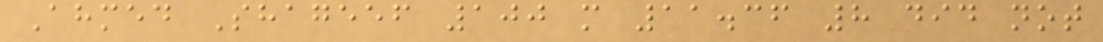Ahmed Shageef 100 m 11.36 8 did not
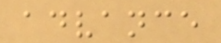advance
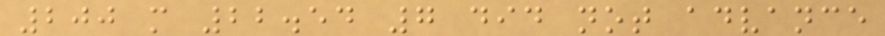200 m 22.54 7 did not advance
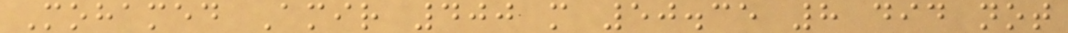Mohamed Amir 400 m 50.35 8 did not
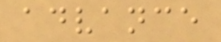advance
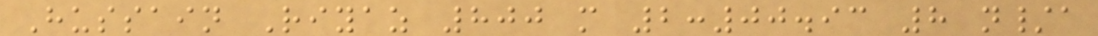Hussain Riyaz 800 m 2:00.93 8 n/a
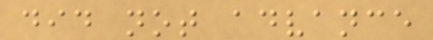did not advance
